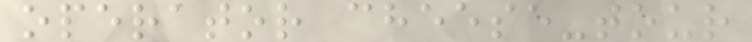operator cheese-tour
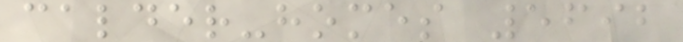calder-homes 5692
